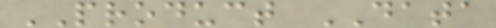PRODUCT DATA
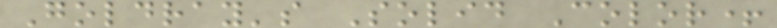Goldray's Solid Color+
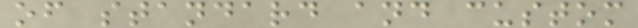of standard and custom
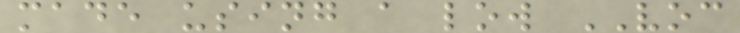made using a low VOC
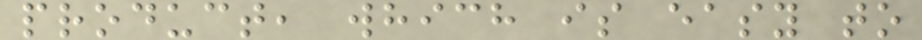product, which is easy to
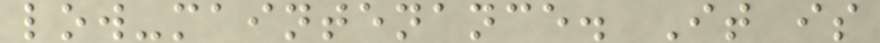low-maintenance. It is
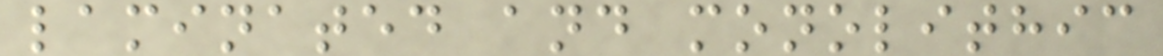laminated and monolithic
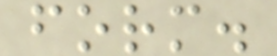form.
